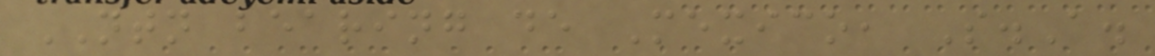NTN bearing de Mexico, S.A.
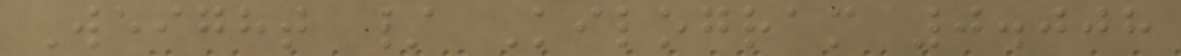Weight / Kilogram 0.008
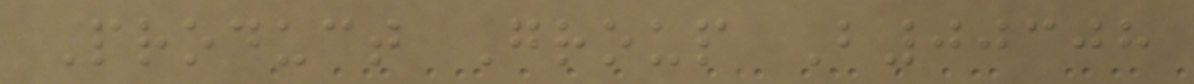Product Group B00308
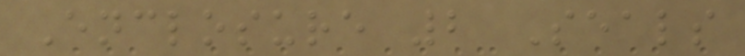Enclosure 2 Seals
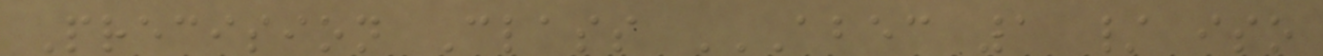Precision Class ABEC 1 / ISO
